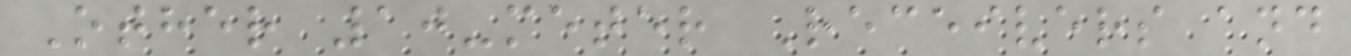Other 10-meter Receivers and
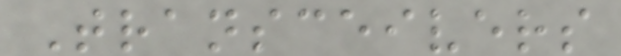Transceivers
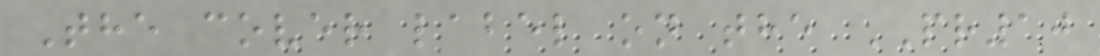The cover label on the PR10
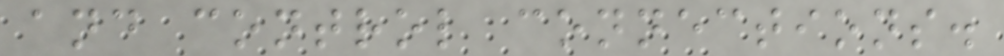and control connections.
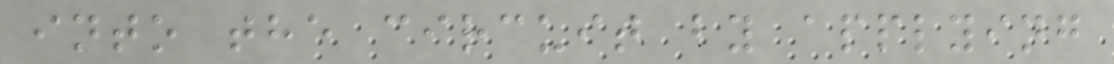into the circuit by applying
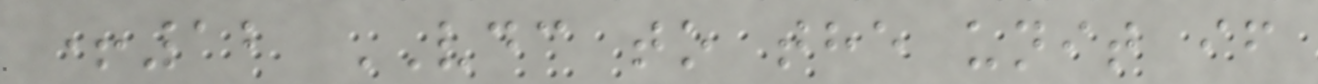+12 VDC to the unit if
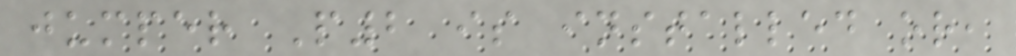jumper P2 is installed or,
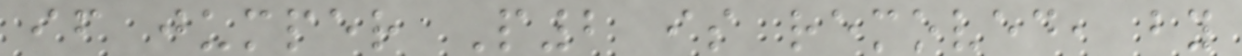if jumper P2 is removed, by
